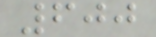600
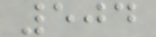504
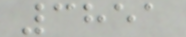3851
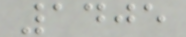1405
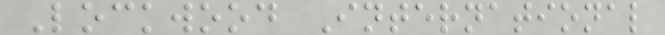Lockwood International
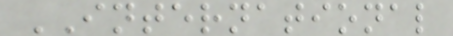INTERNATIONAL
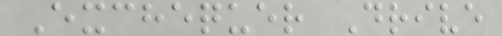Exchequer Drive
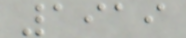1919
